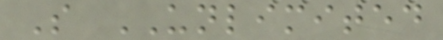S UNLIMITED
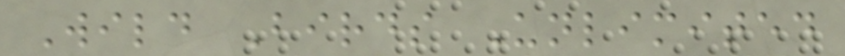Wild Birds Unlimited
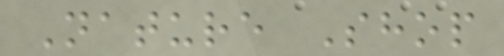Nature Shop
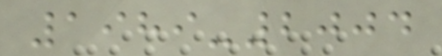1989-2004
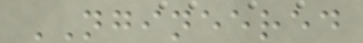NGINEERED
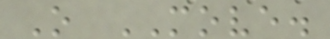O MOVE.
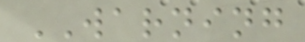WARNING
